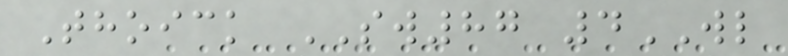Thoick SW87 4WL
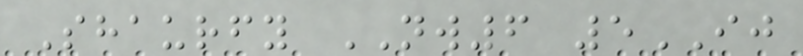Shaurfy NW6 5IJ
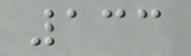133
